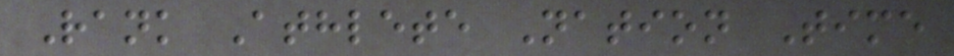Rank Athlete Nation Time
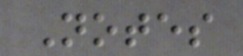Notes
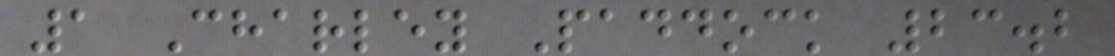1 Charley Paddock 23.2
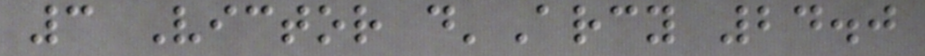3 Victor d'Arcy 24.0
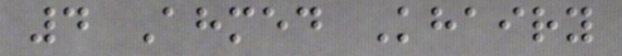4 Ahmed Khairy
